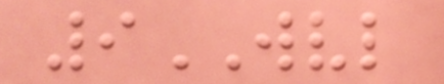9WVL
